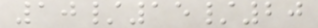10/15/20
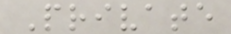Private
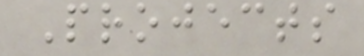Projects
